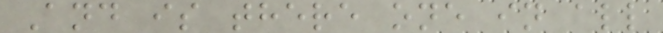And is there one in all
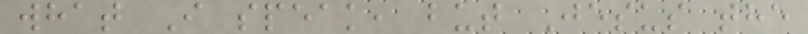what I speak, but Jesus the
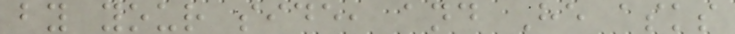by your side, and He asks
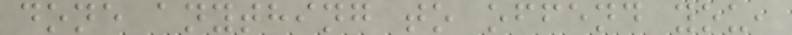done anything to offend you,
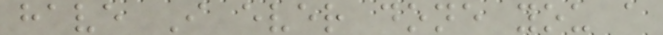have I ever done you a
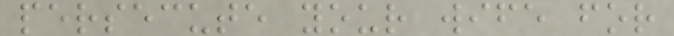persecute your wife for
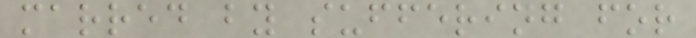marred by suffering for
